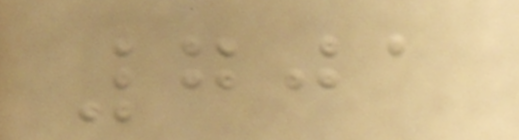701
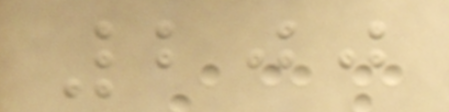200
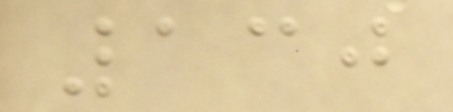130
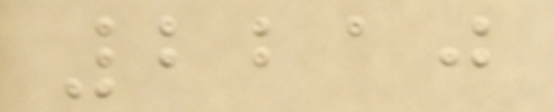2210
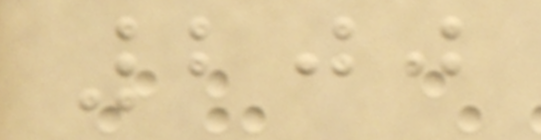200
